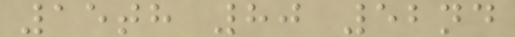15th 80 52nd
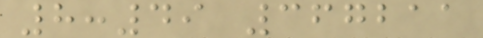8:49 367211
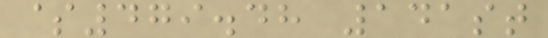$479.48 141st
